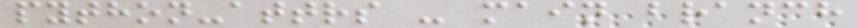python-attrs - main branch
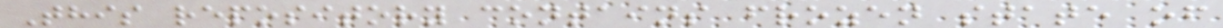This repository contains frozen state of
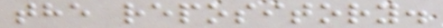the repository.
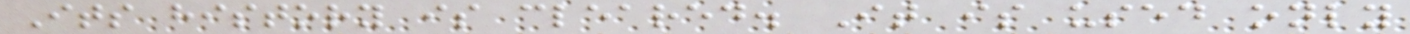Its history is cleared. It is used only
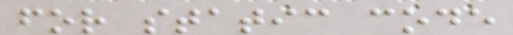for static code
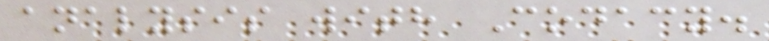analysis with Codacy.
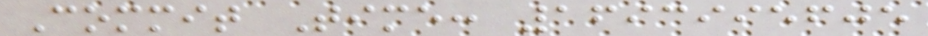Commit Time: 1693995605
